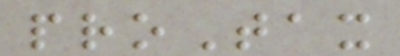proTax
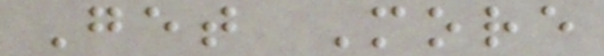Get More
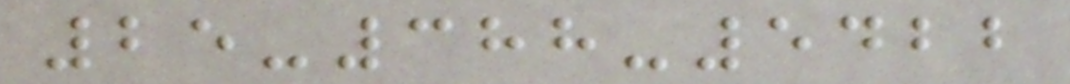25-388-5422
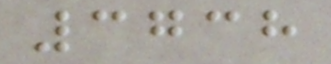3738
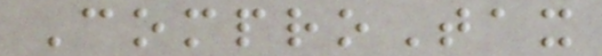ComproTax
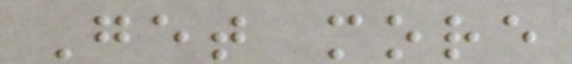Get more
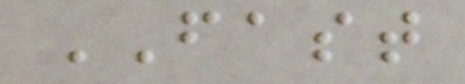FAST
